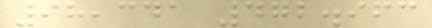98,341 472.963
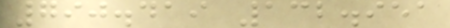790.419 132.951
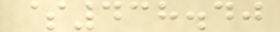$438.40
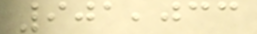901,033
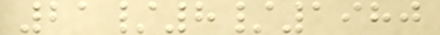21/8/1980
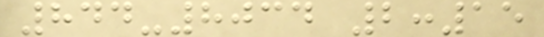844-8034 2:15
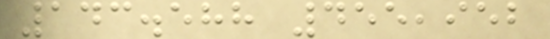143.588 455,952
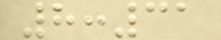8:31
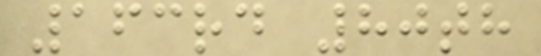163rd 80th
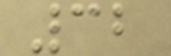32
